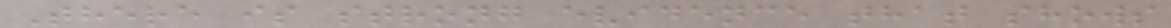There is strong evidence that shows
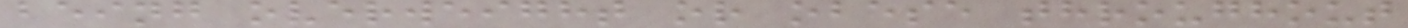being overweight or obese throughout
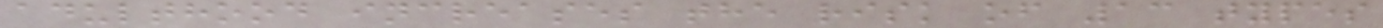adulthood increases the risk of 13 types
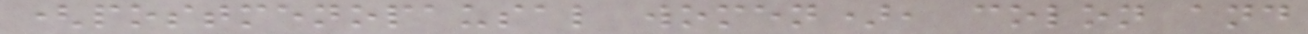(postmenopausal women), colon and
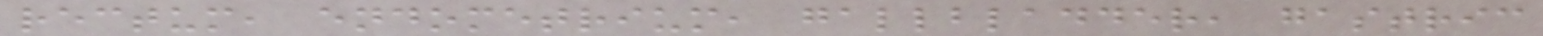rectum, endometrium, gallbladder, gastric
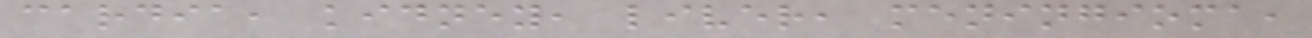cardia, kidney, liver, meningioma,
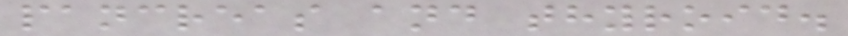pancreas and thyroid.
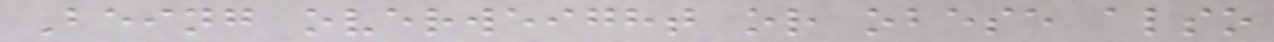Being overweight or obese also
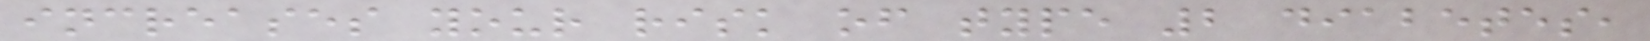increases your risk of type 2 diabetes,
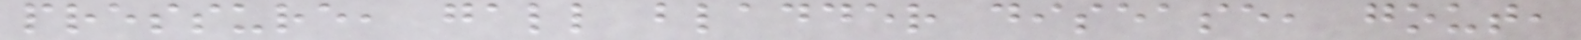pressure, gall bladder disease, gout,
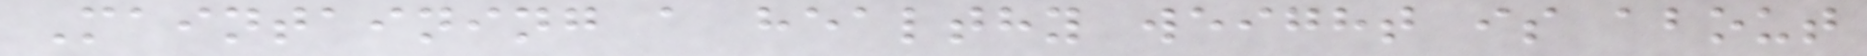Maintaining a healthy weight is about
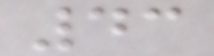43
